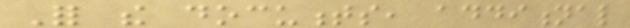For the documents, additional
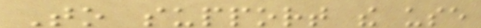To support the use
